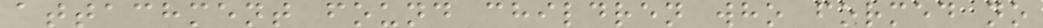attachment found children who formed no
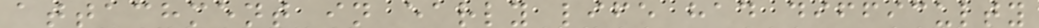attachment in early life had difficulty
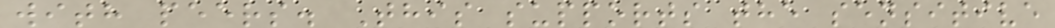with peers. This supports the sensitive
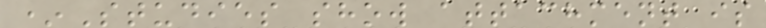*Studies show attachment is
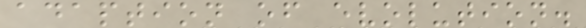adaption of evolution.
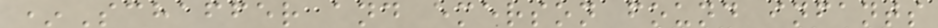*Schaffer and emerson found infants
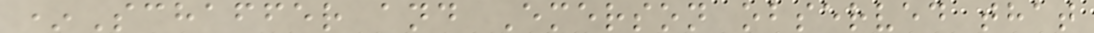*Schaffer and Emerson observed that
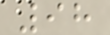98
